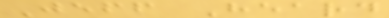Jeff Heard
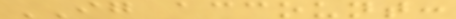IG account:
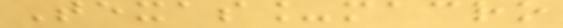Texas_macro
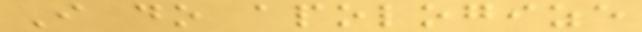I do apologize
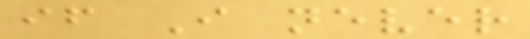if I never
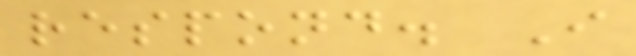respond. I
